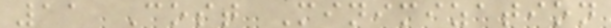11 Cost Minimization
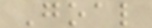Goal
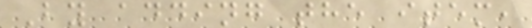By adding the item,
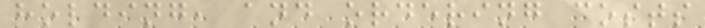holding, and ordering costs
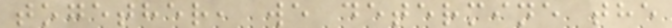together, we determine the
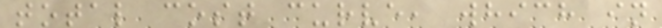total cost curve, which in
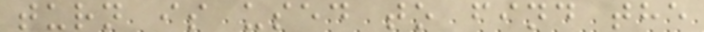turn is used to find the
